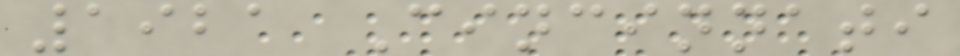1921 Cincinnati
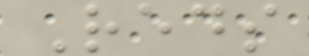Reds
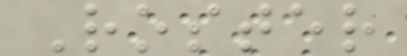Roster
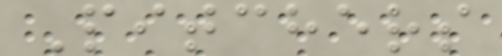Pitchers
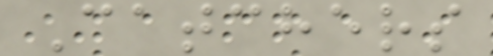Catchers
